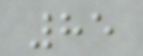85
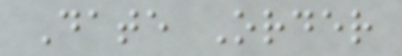Date Order
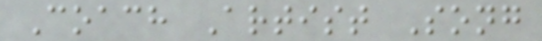Coach Artist Song
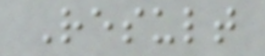Result
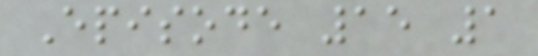Episode 15 1
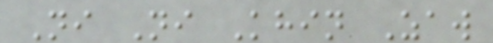Ni Ni Khin Zaw
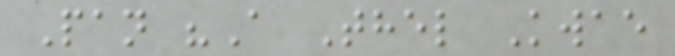Pan "A Thel Kwae
